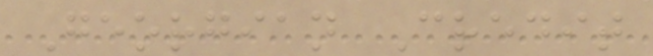Georgian Credit
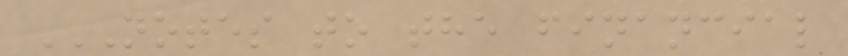NOTES TO THE FINANCIAL
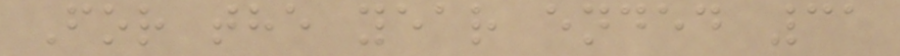For the year ended 31
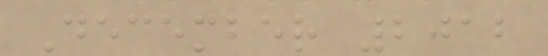December 2012
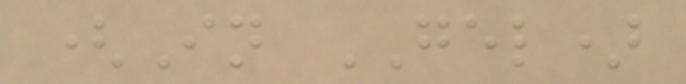(In GEL)
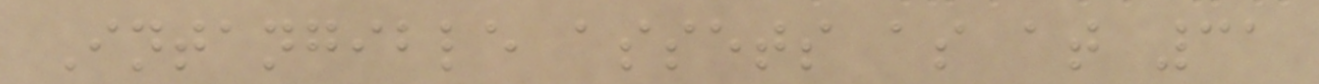Intangible assets as at 31
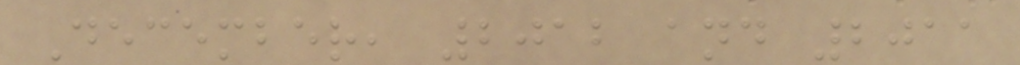December, 2012 and 2011
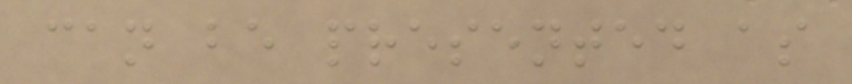can be presented as
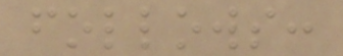follows:
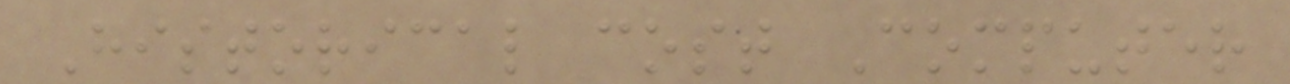Historical cost Computer
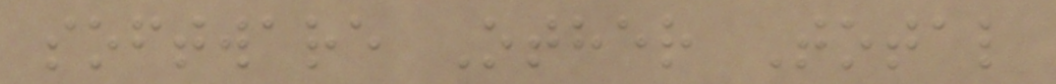software Other Total
